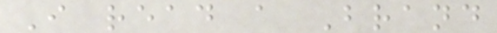I read a Brand
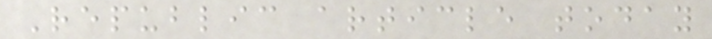Republic article today
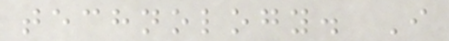technology. I
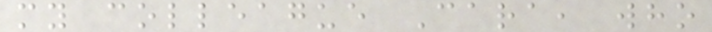my colleague Cara, who
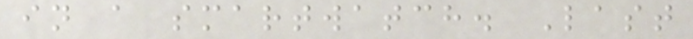in a smartwatch. Last
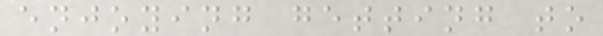enjoying getting to
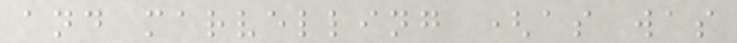and marvelling (as was
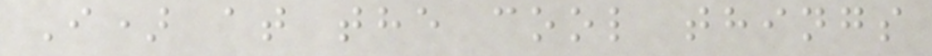I) at the cool things
